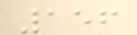156
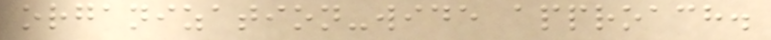organization-wide approach.
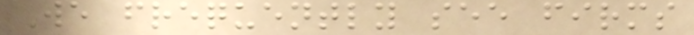We frequently see firms
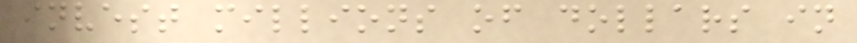invest millions of dollars in
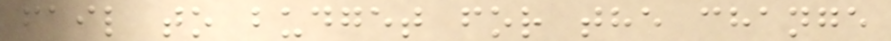fail to budget for the change
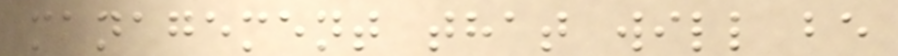management that will be
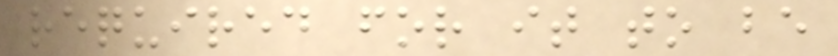required for it to be
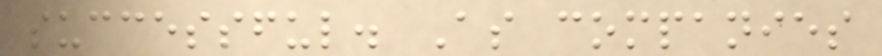successful. As companies
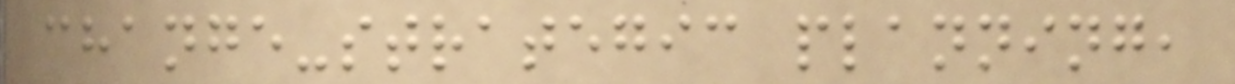change-strategic planning,
